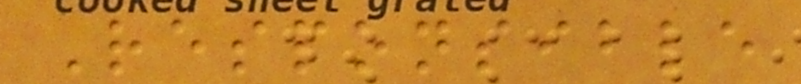Responsible
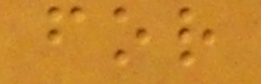for
